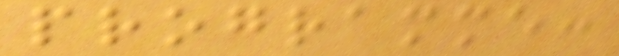programme:
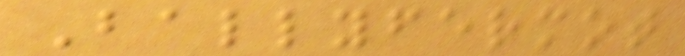Ballyfermot
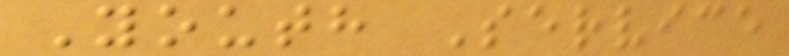Youth Service
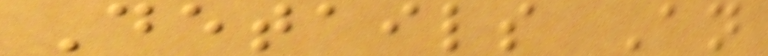Details An
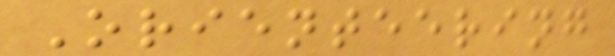Orienteering
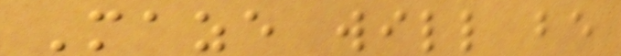Maze will be
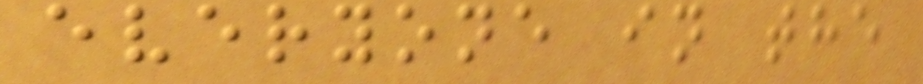everyone in the
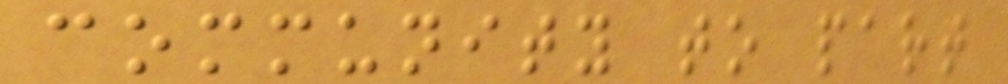community to part
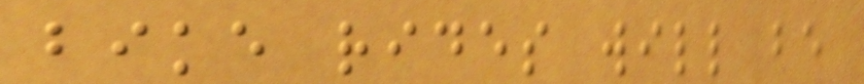bike rides will be
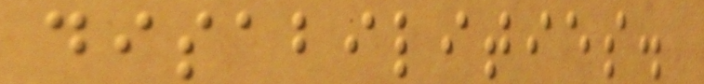disabilities.
